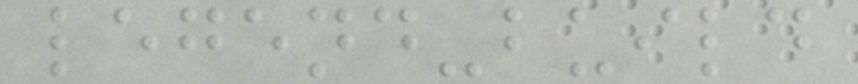legend-build
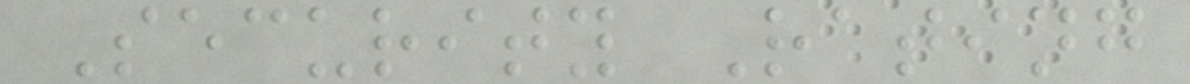Security Rating
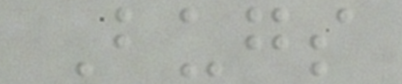Bugs
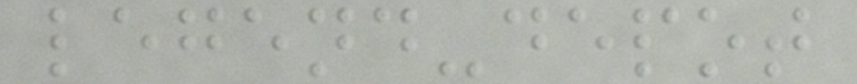legend-depot
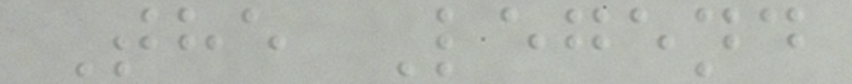The Legend
